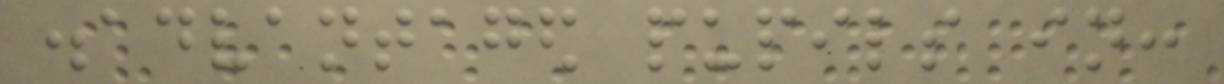disadvantaged pupils in:
